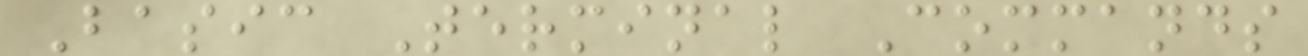Basic Terminal Commands
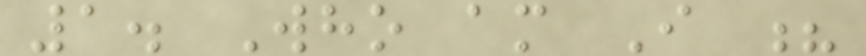1. Who am I ?
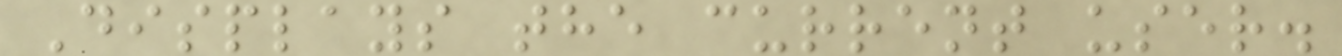Displays the current user.
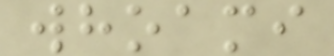whoami
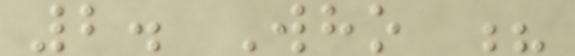2. Who ?
